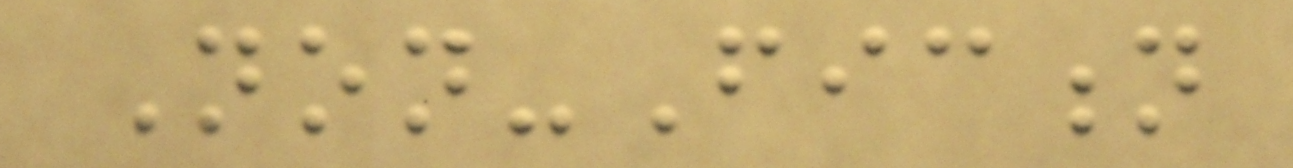Non-Fiction
